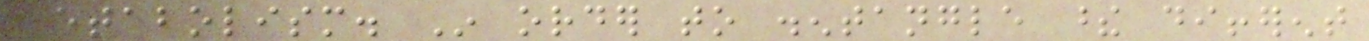metabolism. In order to disentangle these different
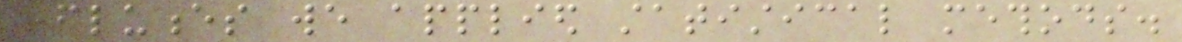influences we applied statistical methods.
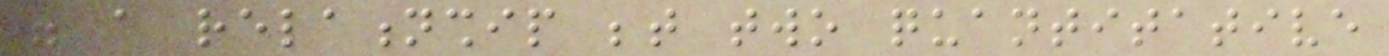of a relationship between two quantitative
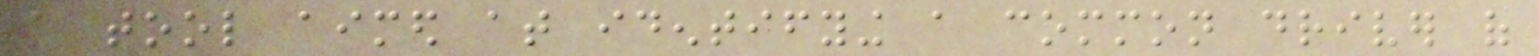a tool aimed at identifying a common driver of
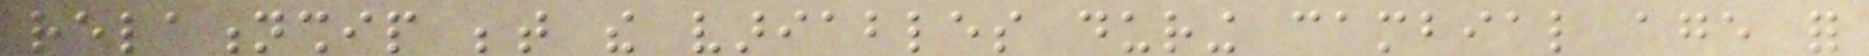relationship between the variables during cambial age for
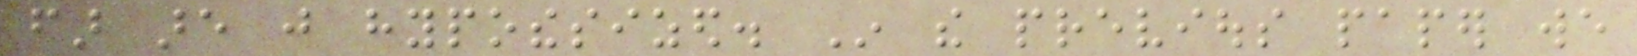far are just hypothesized. In the previous paper we
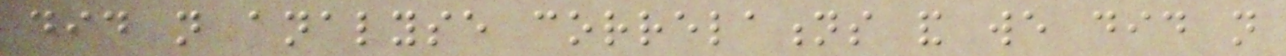did not analyse correlations and we did not
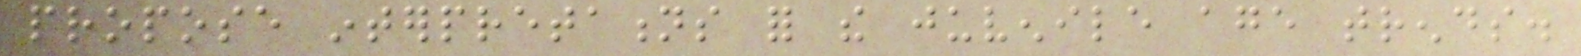propose interpretations for the juvenile age trends.
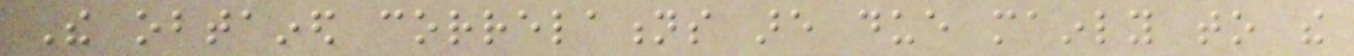The obtained correlations are due mainly to the
